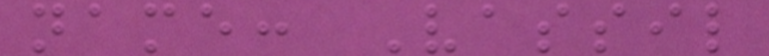name: Vassil
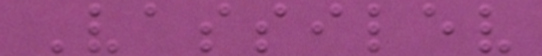Vassilev
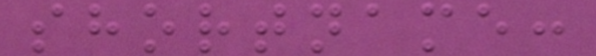shortname:
